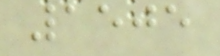1505
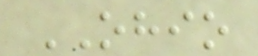OHIO
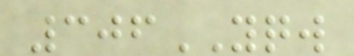306YQW
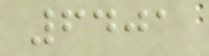6401
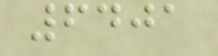6401
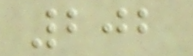202
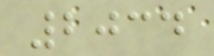2034
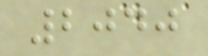2040
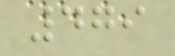479
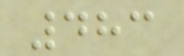483
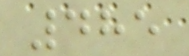485
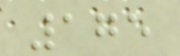175
